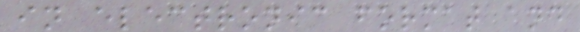in electronic format and
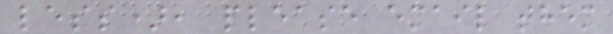less), please email them
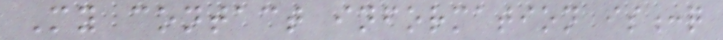My contact information is:q
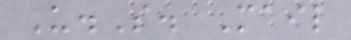U.S. Mail
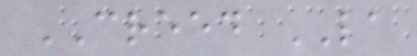CREED LA
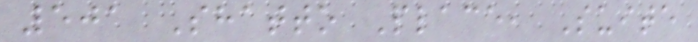501 Shatto Place, Suite
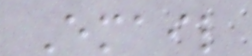Email
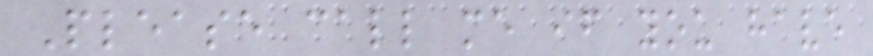Please call me if you have
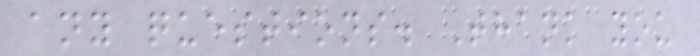any questions. Thank you
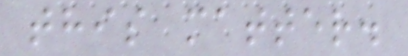this matter.
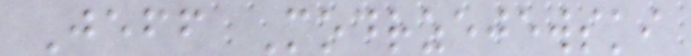Jeff Modrzejewski
